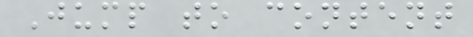Jump to content
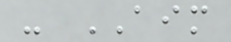- AIM
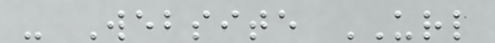- Website URL
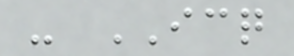- ICQ
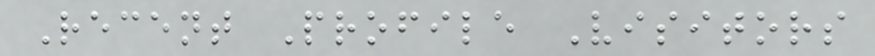Recent Profile Visitors
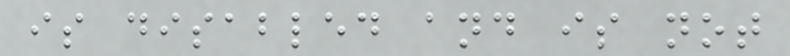is disabled and is not
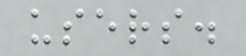users.
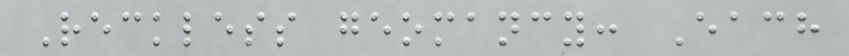Reckless geomancy: Each
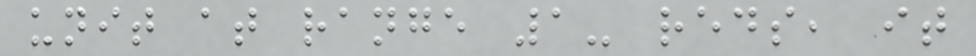unit at range 1- reds, it
